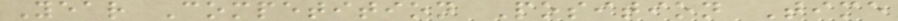Year Competition Position Time
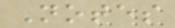Notes
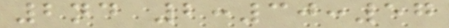2nd 2:30:57
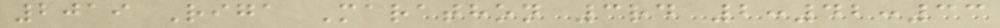2019 Riga Marathon 3rd 2:42:33
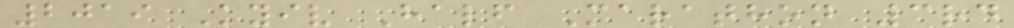2019 Kyiv Half Marathon 3rd
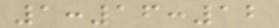1:16:12
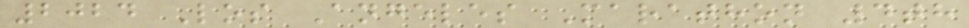2024 Los Angeles Marathon 4th
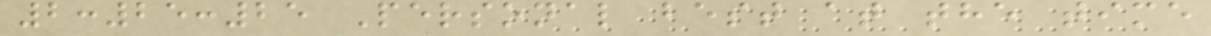2:25:25 Personal best at the time
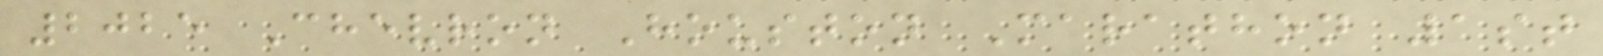2025 Chevron Houston Marathon 1st
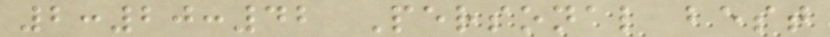2:20:42 Personal best
